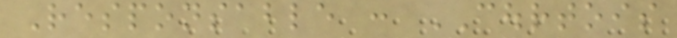Responsable : COURTOIS
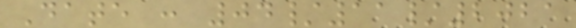Date : 04/11/2021
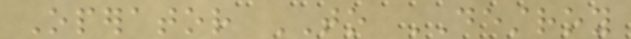Operator TO DESTROY
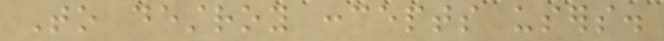To destroy concepts users.
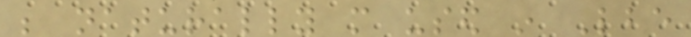be naturally more used in Lbe
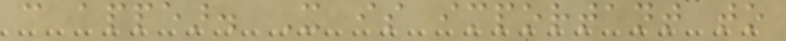can appear. It is important to
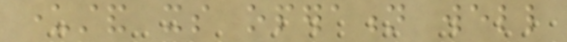understand its operation well
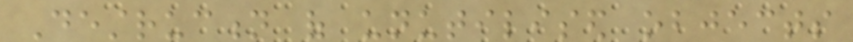Destruction of unutilised objects
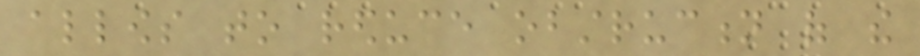allows to reduce obstruction of the
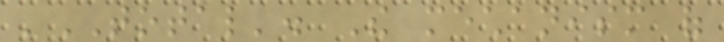'TOTAL'. The mechanism of
